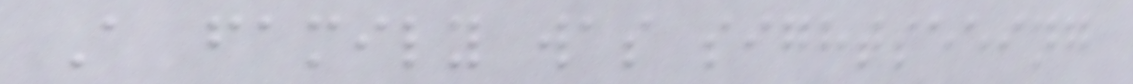A family was sightseeing
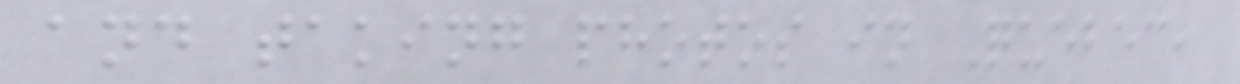and taking photos in Quebec,
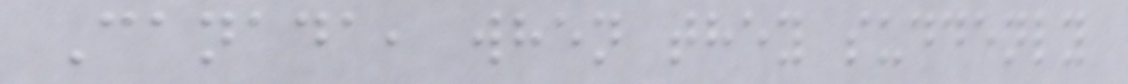Canada, when they suddenly
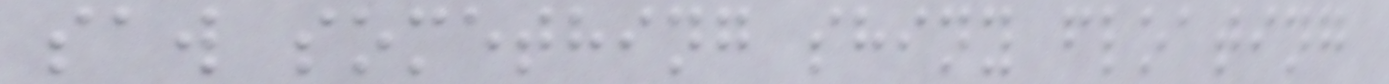saw something shiny floating
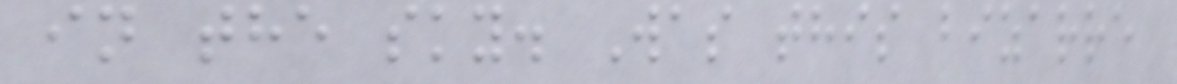in the sky. Was this bizarre
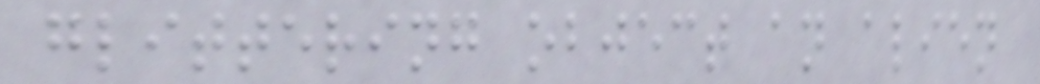glittering object an alien
